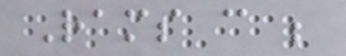Rams can be
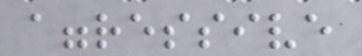aggressive
